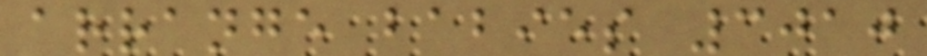arrange babies 3010
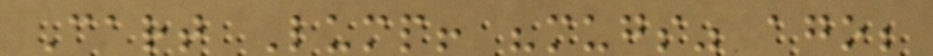Cart Lump! "mugs" ago;
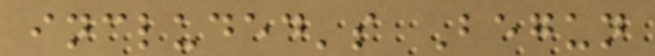included's Begun
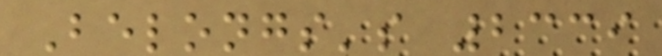Belongs's 2339
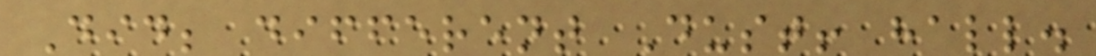Did; different Dust! hall.
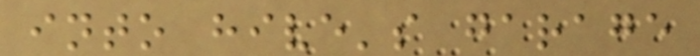into hive's garage
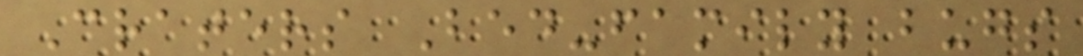Craters Bed-family bugs
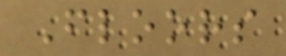Floors
